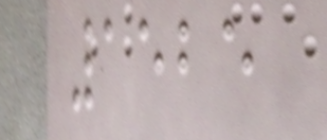1525
